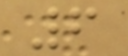6
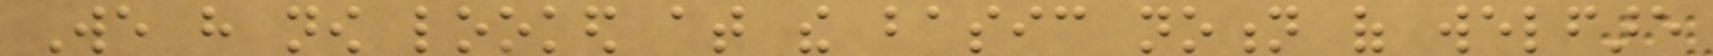We have now looked at the basic notion of welfare
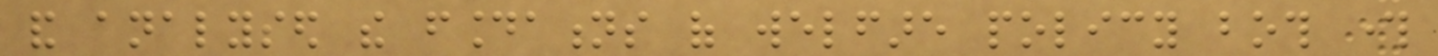and analysed the foundations of welfare policy both through
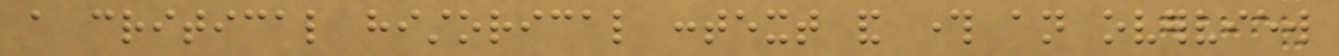a critical historical context and through an overview
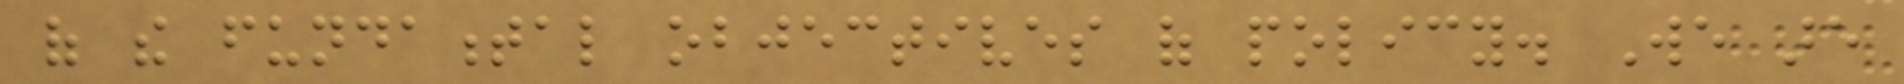of the fundamental objectives of policy. We are
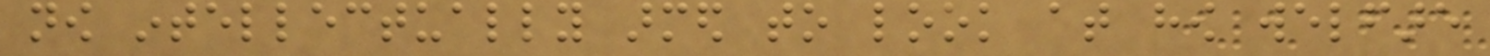now intellectually armed to look at how welfare
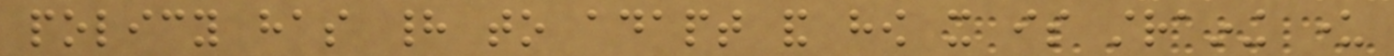policy has had to adapt and how it is straining under
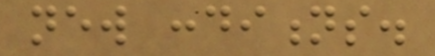new conditions.
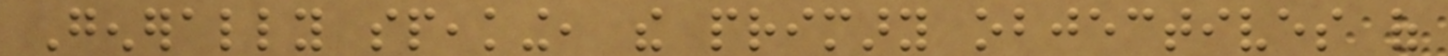Generally speaking, the primary objectives of
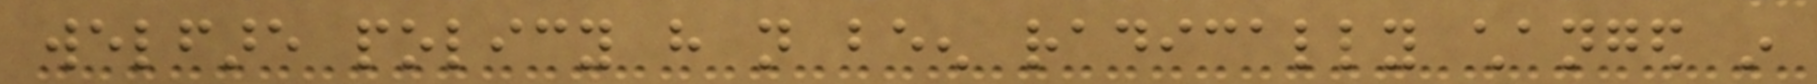welfare policy have not been radically changed in
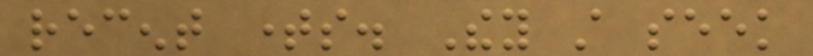recent times. They still seek
